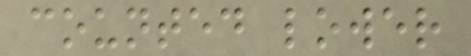counted lower
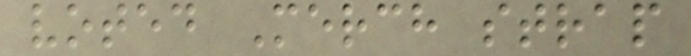voted Merch strap
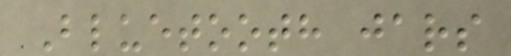Bluetooth jars
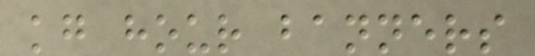kg hour banners
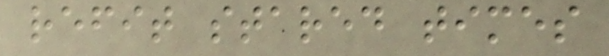refit stared times
